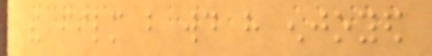the film but would have enjoyed
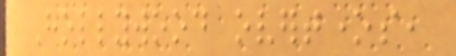Hollywood overtones,
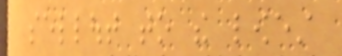sellout to the lowest
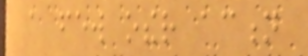a few other action
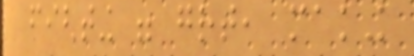fighting were great, making
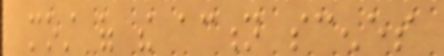most of the action scenes
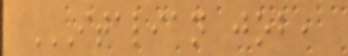ITALIAN JOB,
